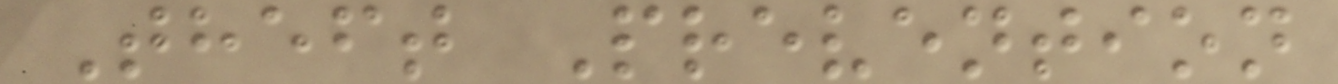Theft Prevention
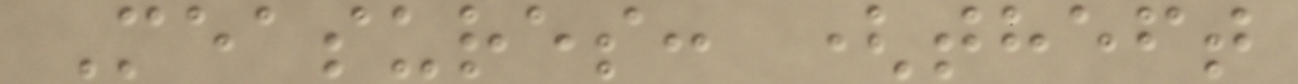Measures: (theft
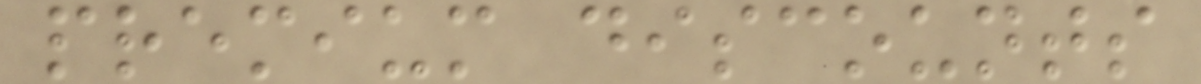premium discounts
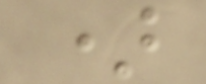)
